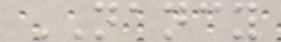NANCY
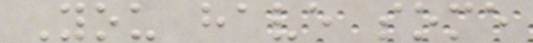You have some
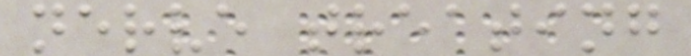nerve treating
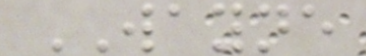WAYNE
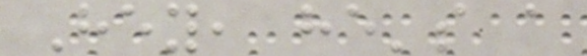Hey, he's a
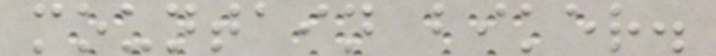mountain biker.
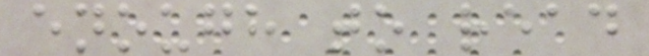enough to read
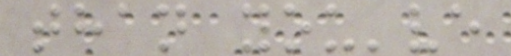than you've
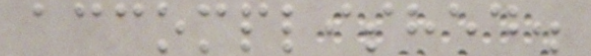accomplished.
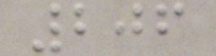206
